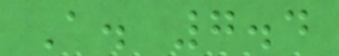A. 7.4
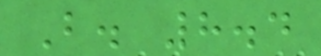B. 8.4
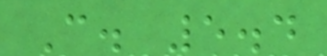C. 5.4
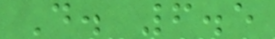D. 6.5
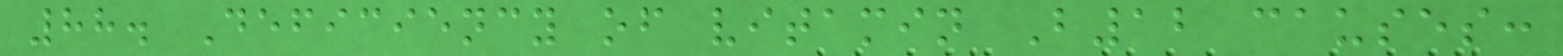88. Deficiency of vitamin B12 causes:
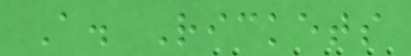A. Rickets
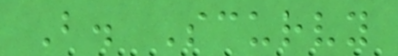B. Scurvy
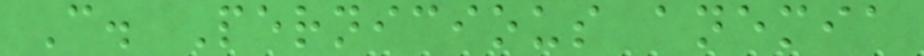C. Pernicious anemia
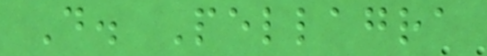D. Pellagra
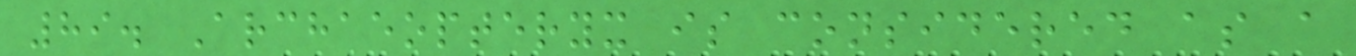89. Archaeopteryx is considered as a
